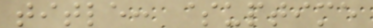title: $uptime
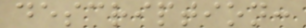description:
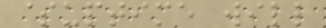$uptime will
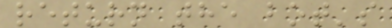return the bot's
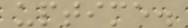uptime.
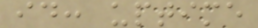id: uptime
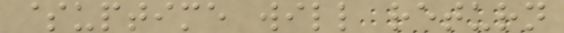$uptime will return
